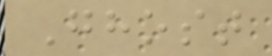Ghost
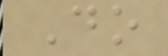Do
